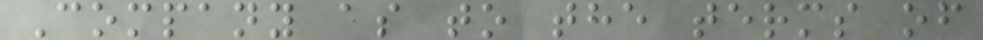Company as to the terms of
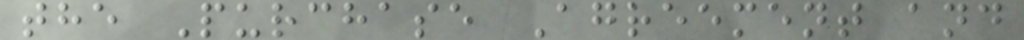the Purchase Agreement and
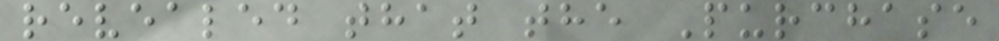revealed that the Purchase
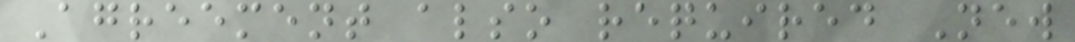Agreement also required New
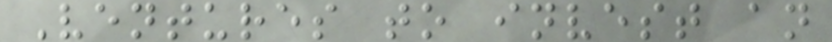Ventures to invest an
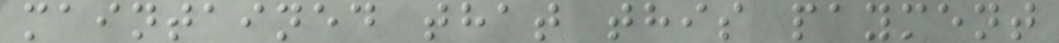maintained that this payment
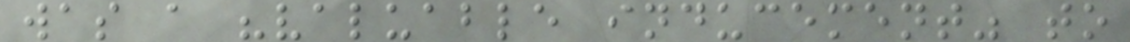was a "valuable inducement" to
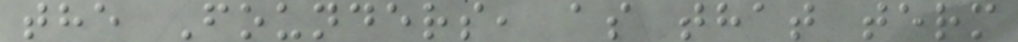the Founders, as that term
